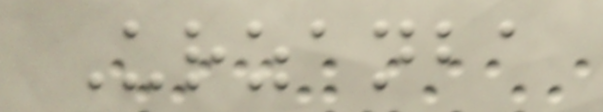Urzanba
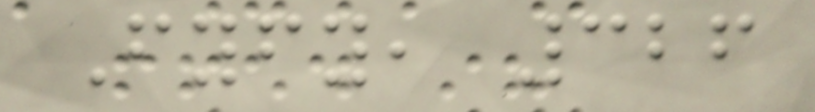Fyfy, 326
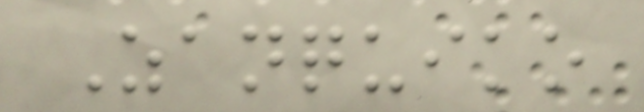Zanquiko
